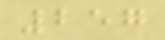257
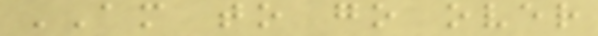AM to go over
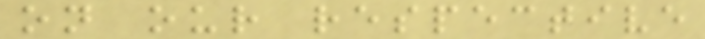on our respective
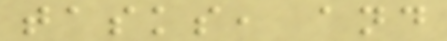tasks, and
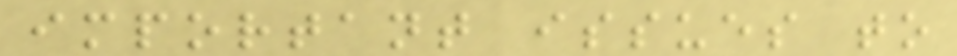important issues to
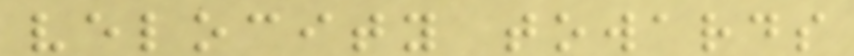velocity towards
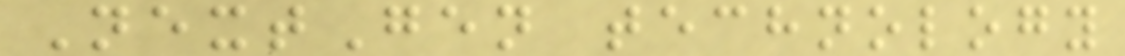NextGen technology
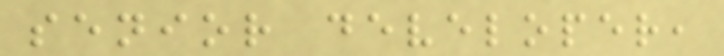senior developer,
